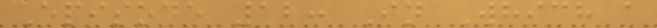Episode 12: In Which a
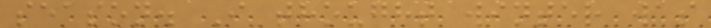season. I thought winter was
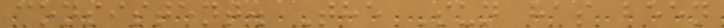consistent. The Sun has been
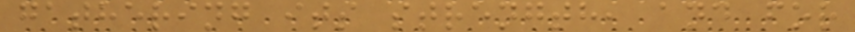gathering its strength, and for
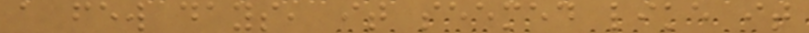a few days, it seemed like it
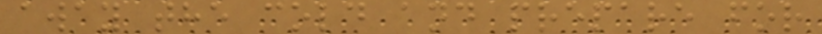away the cold and prepare for
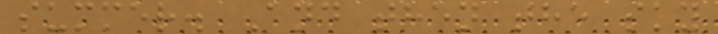summer. And then the sky
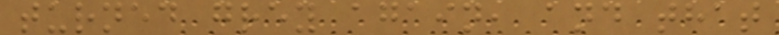turned grey again, and that
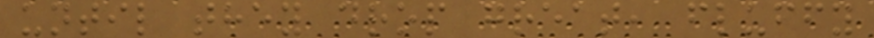until they drop great, fluffy
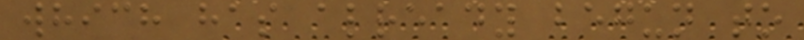which has already begun to
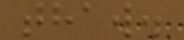thaw.
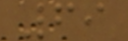69
